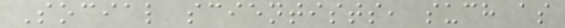Social scientists, such as
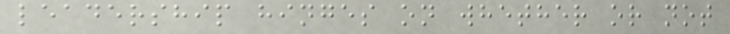leadership hinges on whether or not
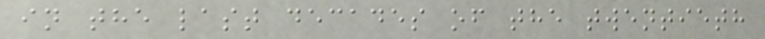in the last decades of the twentieth
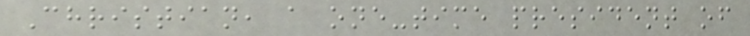Christian, a one-time president of
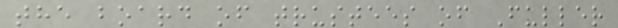the board of trustees of Fuller
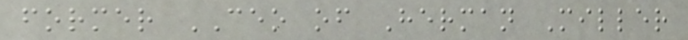former CEO of Herman Miller
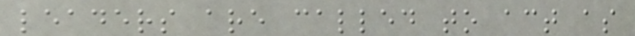leaders are called to act as
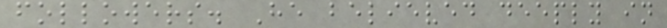followers. He believed deeply in
